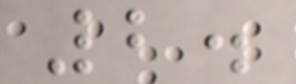2.
